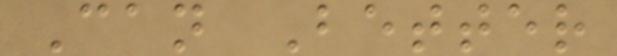Can Better
